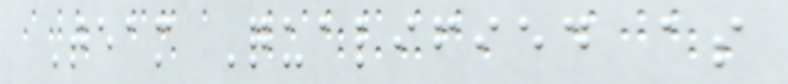Team Qualified as
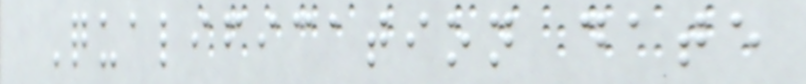Qualification date
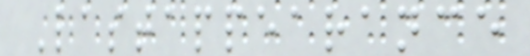Lastappearance
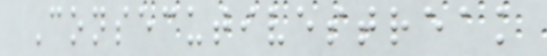Consecutivestreak
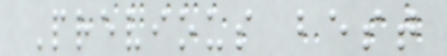Previous best
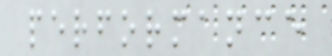performance
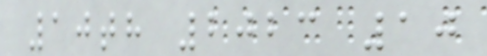10th 2023 10
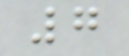7
